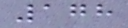178
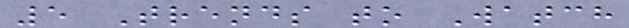5 Trends to Watch
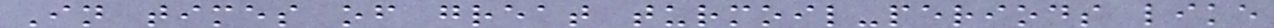In times of great turmoil-periods like
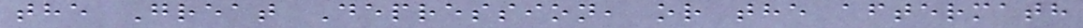the Great Depression, or the aftermath
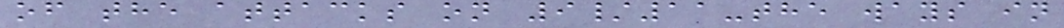of the attacks on 9/11-the ways in
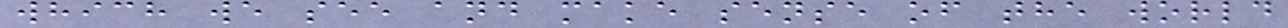which we see and make sense of the world
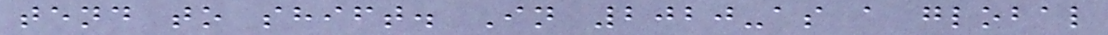tend to shift. In 2020-as a global
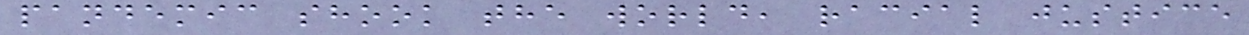pandemic shook the world, racial justice
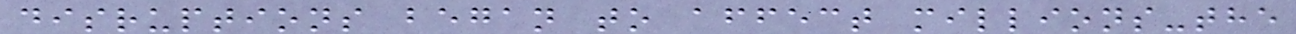disruptions began to affect millions-the
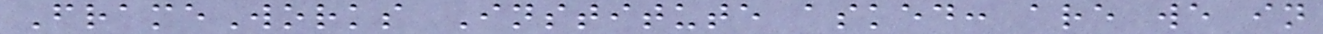FrameWorks Institute asked: are we in
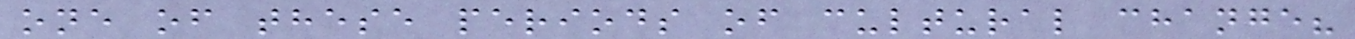one of these periods of cultural change?
